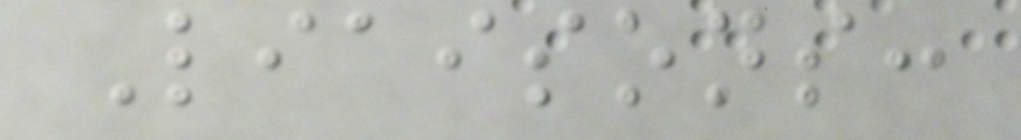Liaisons:
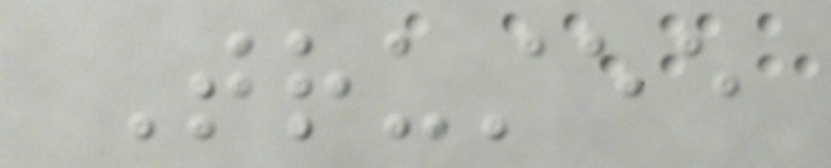Trustee
